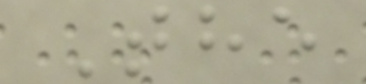The
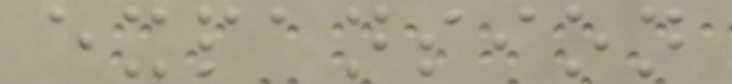expansion
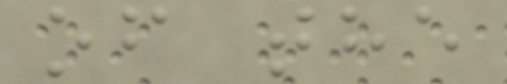of the
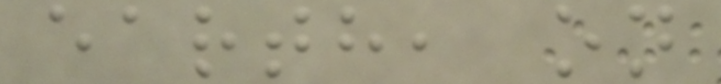earth, on
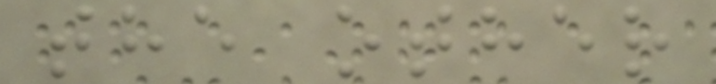the other
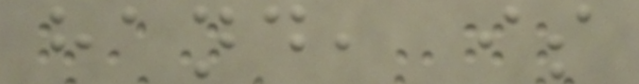hand, is
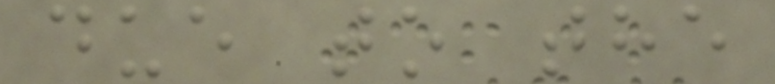due to the
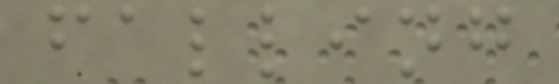falling
